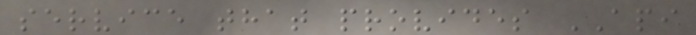service that provides API
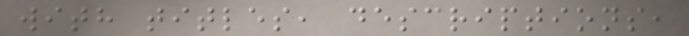with titles, descriptions,
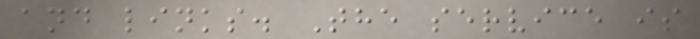and links. The service is
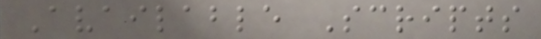Available Scripts
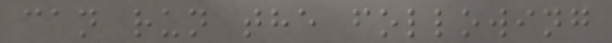can run the following
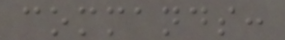commands:
